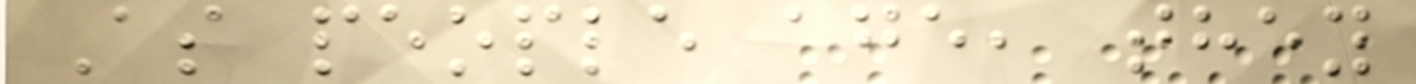As people age, they
